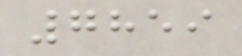7859
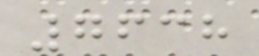7638
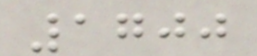1700
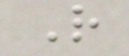R
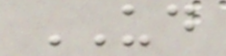UD
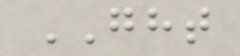GHT
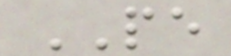PE
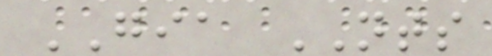GIA NTS
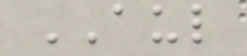AUL
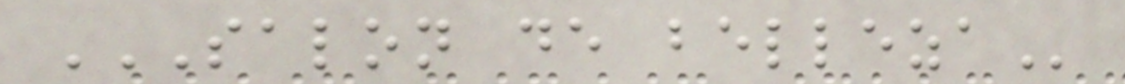SALON DE BELLEZA
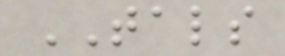TALS
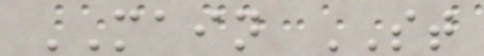MAIN ST
